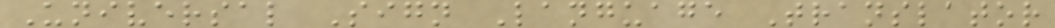Universal Sign Language Translator
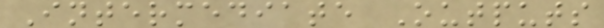Intermediate Outputs
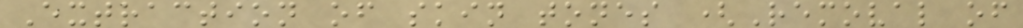Extraction of skin tones (Removal of
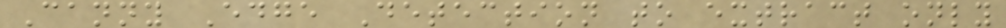Canny Edge Detection to extract only
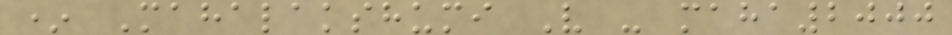* Mahalakshumi V - maha2000
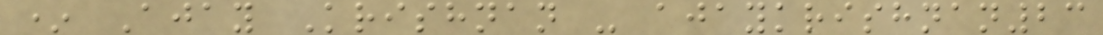* Ajay Krishnan - ajaykrishnan23
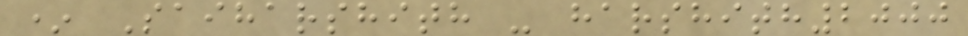* Saiharshith - harshith2000
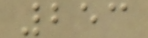253
